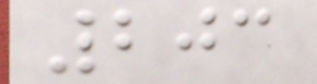203
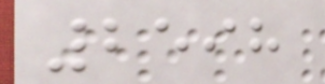2598
